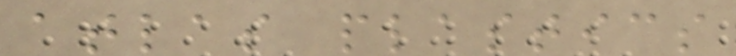atlas plastics
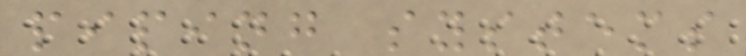piping systems
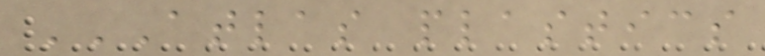ATLAS PLASTICS
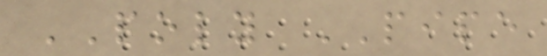POLY PIPE
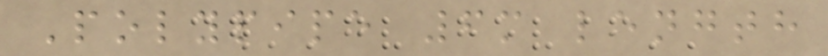Polypipe 6m length
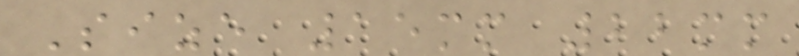Size 15mm 22mm
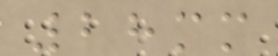28mm
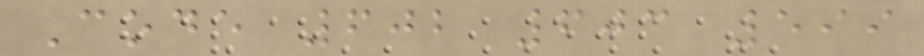Code 602 603 599
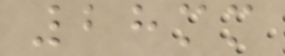28mm
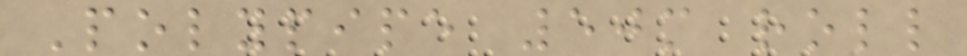Polypipe 50m roll
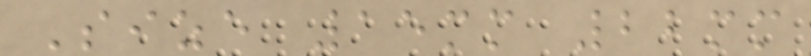Size 15mm 22mm
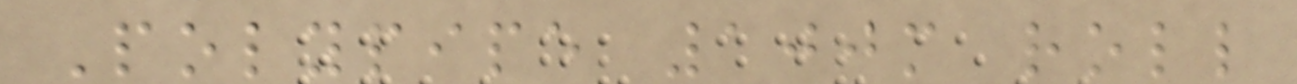Polypipe 100m roll
